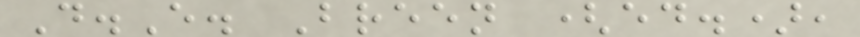D.E. Breen (ed.),
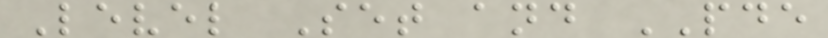Level Set and PDE
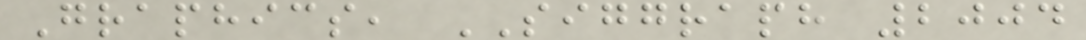Graphics, SIGGRAPH 2004
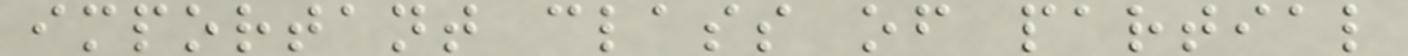important class of partial
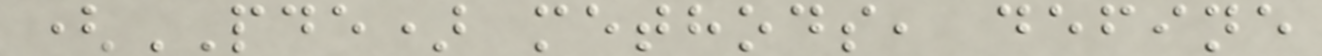(PDE) methods, define
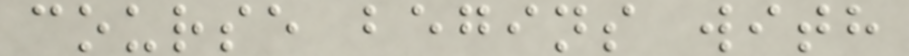course begins with
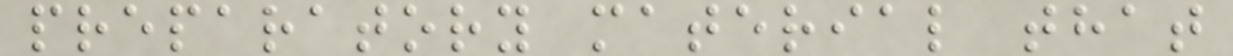preparatory material that
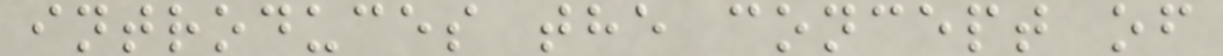introduces the concept of
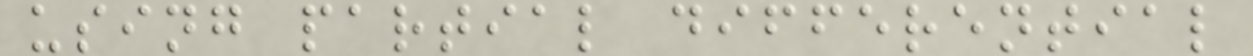using partial differential
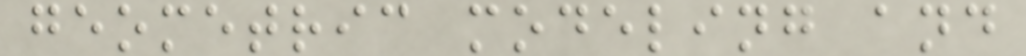geometric modeling and
